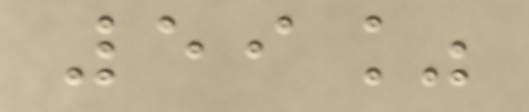59%
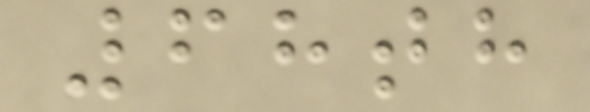68th
